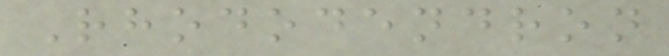Rhododendron
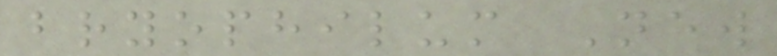bryophilum New
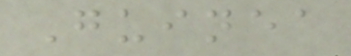Guinea
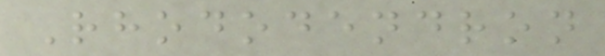Rhododendron
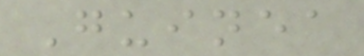Guinea
